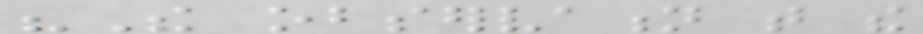"The observation that the
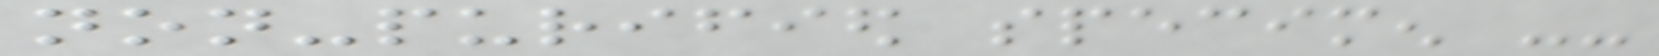non-purified specimen --
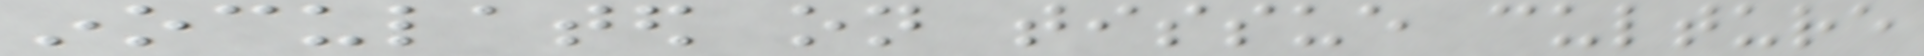inoculated on tissue culture
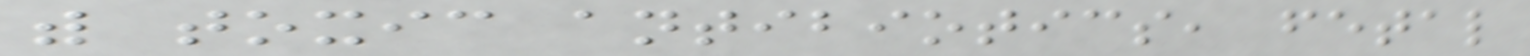with toxic antibiotics, fetal
